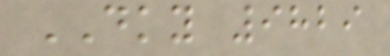DKY 9829
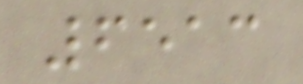6513
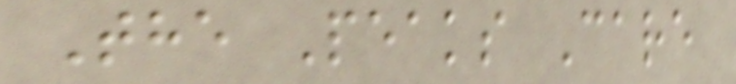The Peaks Care
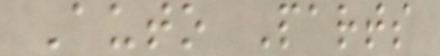Auto Parts
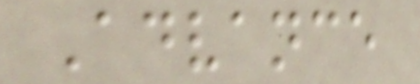Advance
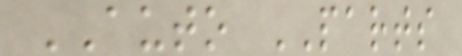AUTO PARTS
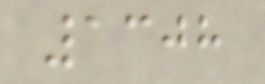1308
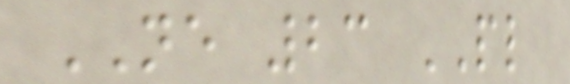NE 23 PL
